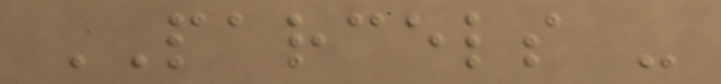PARCELS -
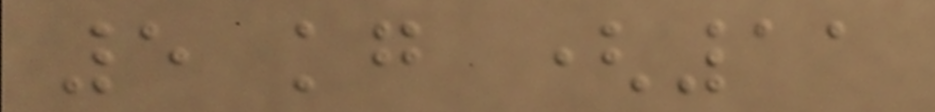5 kg (11
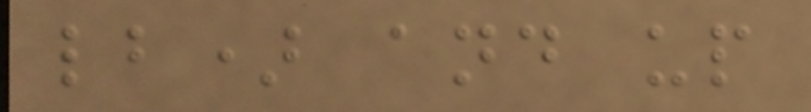lb) and up
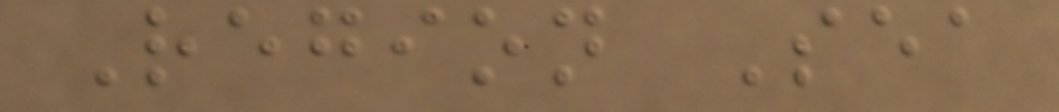Region Sea
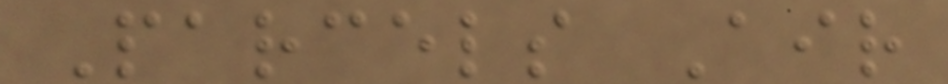Parcels Air
